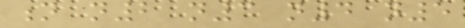n n2 n3 n4 n5
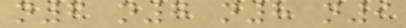n6 n7 n8 n9
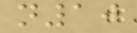n10
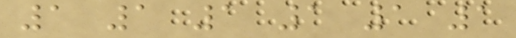1 1 1 1 1 1
